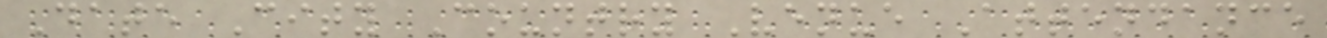Date City Country Venue Attendance
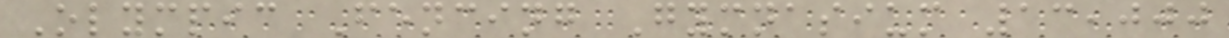Olympic Fencing Gymnasium 13,000
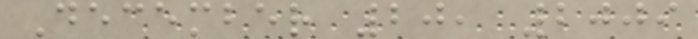December 20, 2009
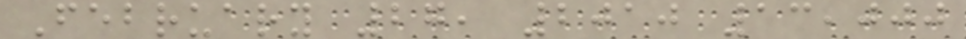February 27, 2010 13,000
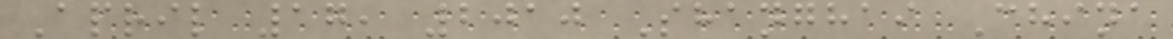April 17, 2010 Shanghai China
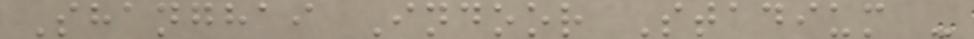Shanghai Indoor Stadium -
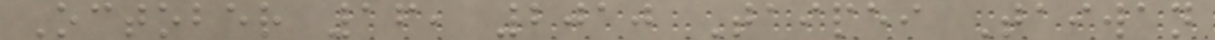October 16, 2010 Taipei Taiwan
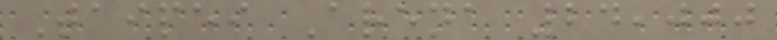Taipei Arena 24,000
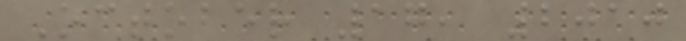October 17, 2010
